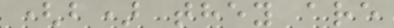(b) they are
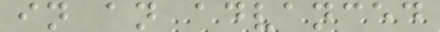in an advanced
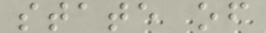state of
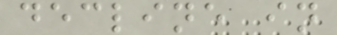decline in
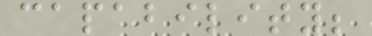capability;
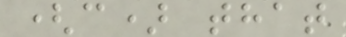(c) that
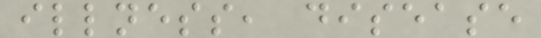illness, disease
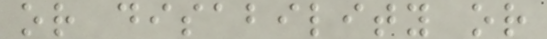or disability or
